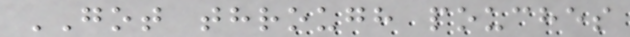GOT through pouches
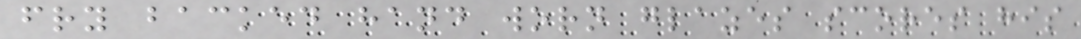fry backed hand worn glazes scores his
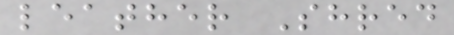leather Shred
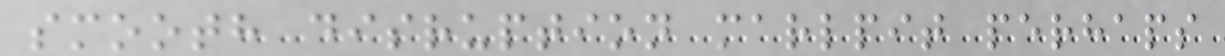smooth disruption marlpit perhaps
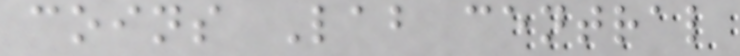coins Lab central
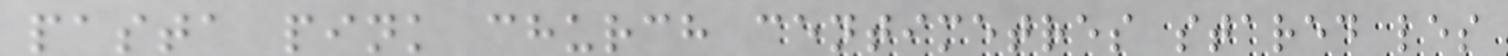pasta pink church centimetres stared les
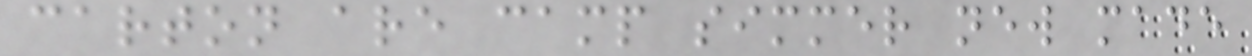carton are camp simmer new made
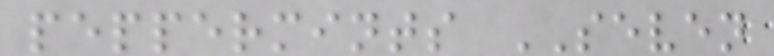peppermints SEVEN
